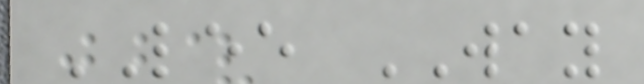LEE WAY
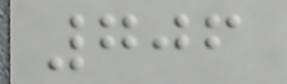706
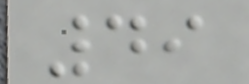49
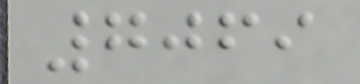7069
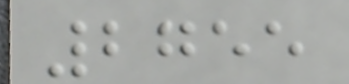2755
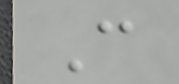C
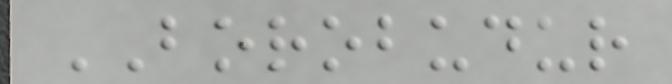BOROBUDUR
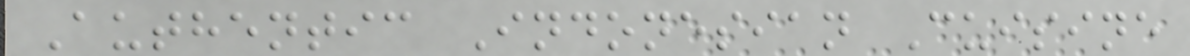Authentic Indonesian Cuisine
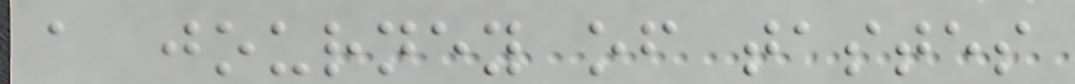a journey of tastes
